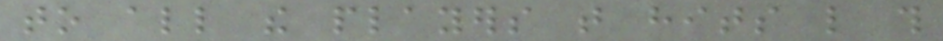to all the players that hits like this
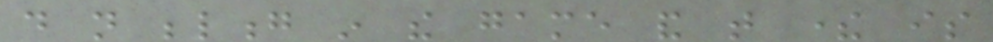do not belong in the game and that there is
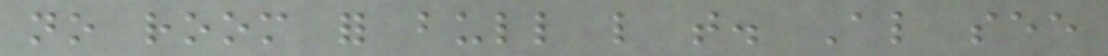no room for bull like that. Also see
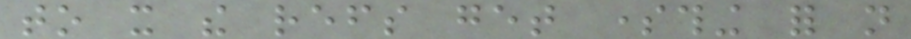to it the refs get something for not
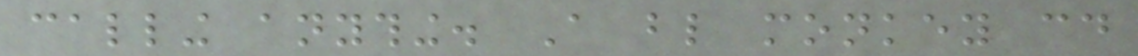calling anything. A blind monkey could
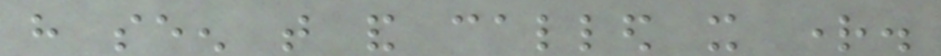have seen that and called it right.
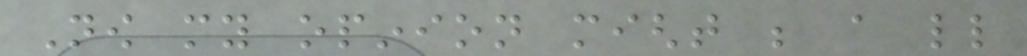Now my opinion might be a little
